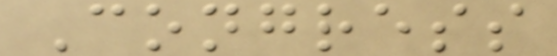Congress
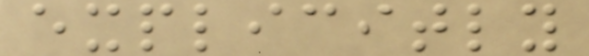explicitly
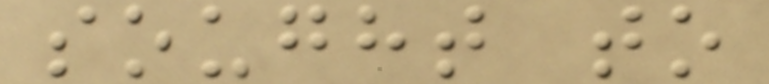sought to
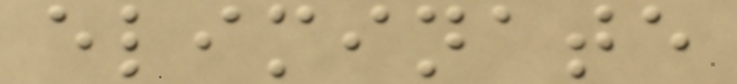eliminate
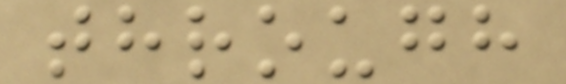through
